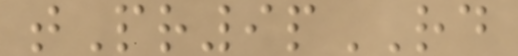tPr9pRD
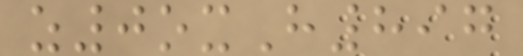z0oxH897
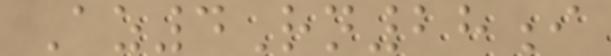Az4Rn28i
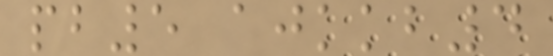pb5 ajkkb4
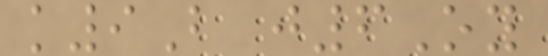k9B j6Oy
